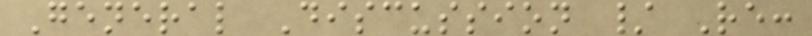General Discussion / Re:
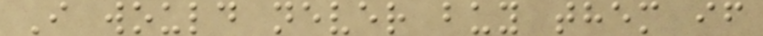I would never buy them if
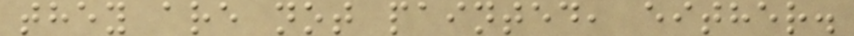they are not painted, either.
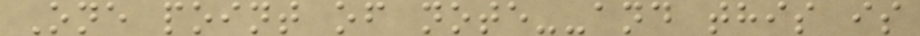One point of note--and this is
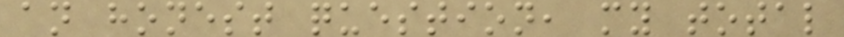an honest question, my total
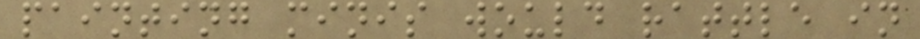painting minis would rattle in
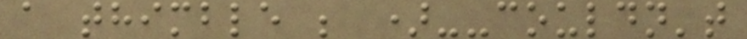a thimble ; )--couldn't
